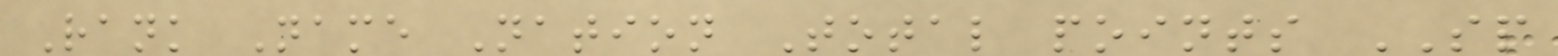Rank Name Nation Total points SP
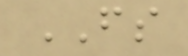FS
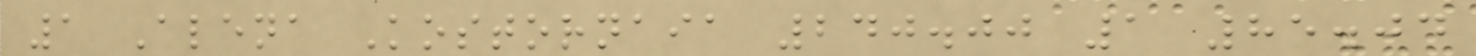1 Alena Kostornaia 240.00 1 85.04
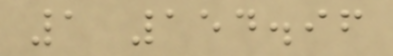1 154.96
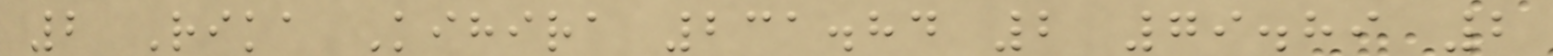2 Rika Kihira 231.84 2 79.89 2
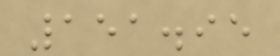151.95
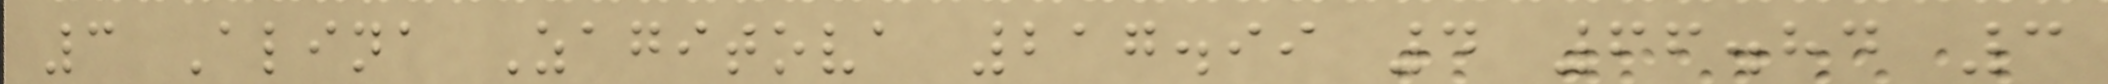3 Alina Zagitova 217.99 4 66.84 3
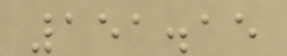151.15
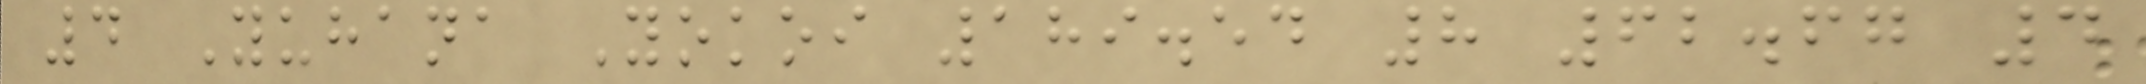4 Yuhana Yokoi 189.54 8 62.67 4
